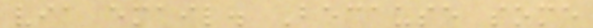via email. Because some
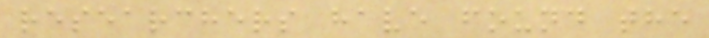researchers have found the
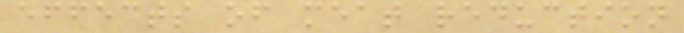effects of meat reduction
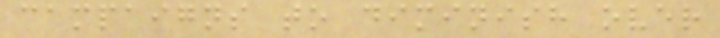campaigns to diminish over
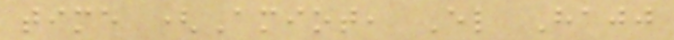time (Amiot, El Hajj
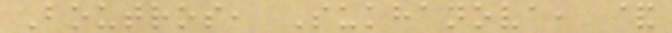Boutros, Sukhanova, &
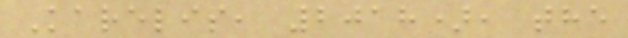Karelis, 2018), the
